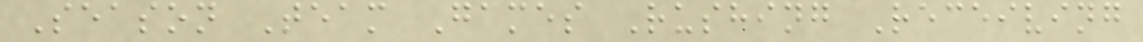Season Team Games Rushing Receiving
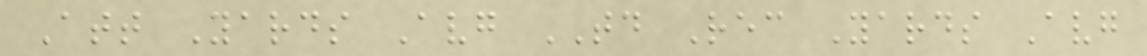Att Yards Avg TD Rec Yards Avg
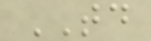TD
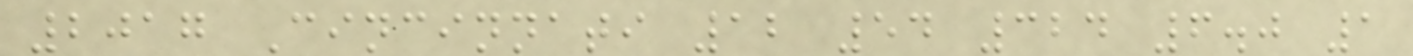2017 Cincinnati 12 54 324 6.0 1
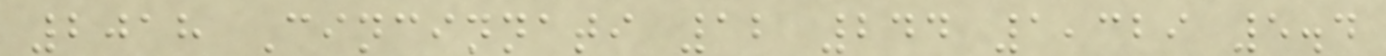2018 Cincinnati 12 244 1,329 5.4
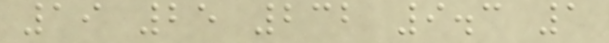19 25 232 9.3 1
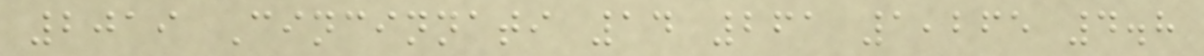2019 Cincinnati 14 261 1,265 4.8
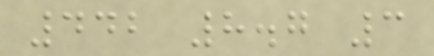442 8.7 3
